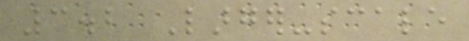3.2 Larger-scale
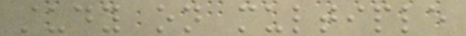study on multiple
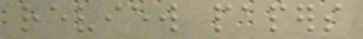review papers
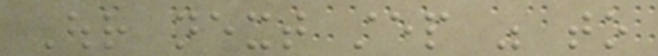Our next step was to
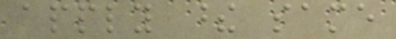apply these same
